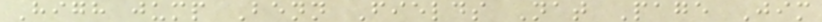High jump Benn Fields Nat Page Jim
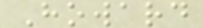Howard
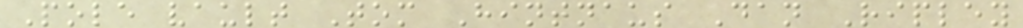Pole vault Tom Hintnaus Dan Ripley
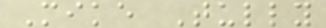Mike Tully
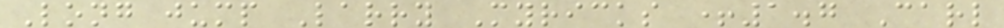Long jump Larry Myricks +1.7 Carl
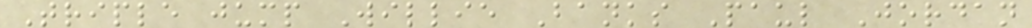Triple jump Willie Banks Paul Jordan
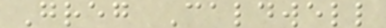Greg Caldwell
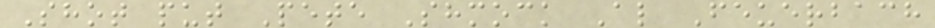Shot put Pete Shmock Al Feuerbach
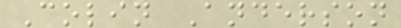Colin Anderson
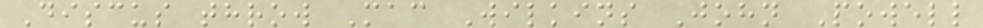Discus throw Mac Wilkins John Powell
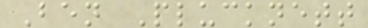Ben Plucknett
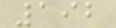192
